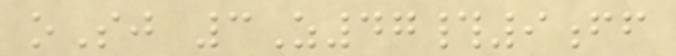oSj 3Z47#9ff
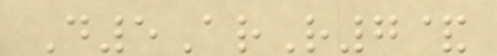D5ArR7&
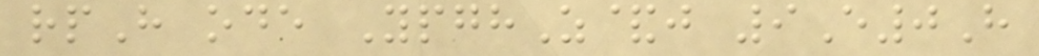rpH ode YpghZ&j 9E0H
